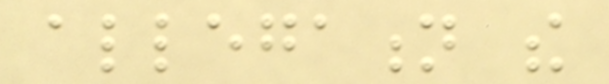allegation the
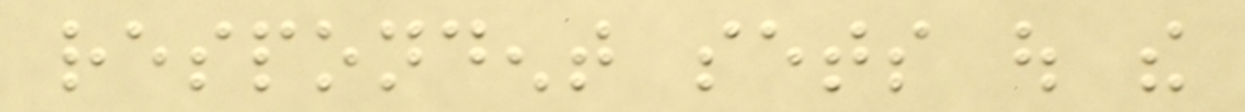respondent sets out the
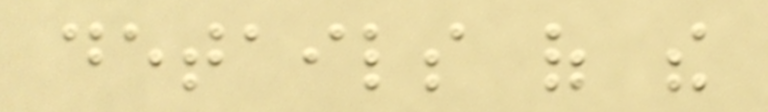details of the
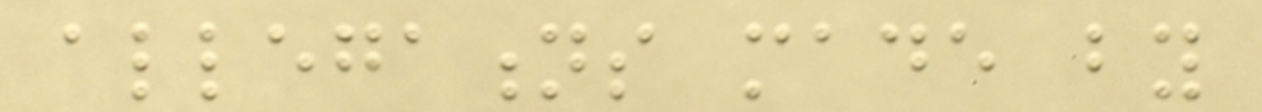allegations made by
